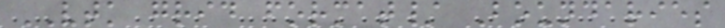VTK grid format/ Boundaries
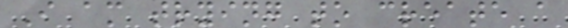I am trying to create a
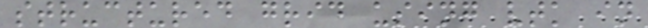structured grid using vtk in
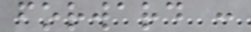forward :
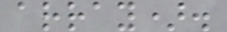array).
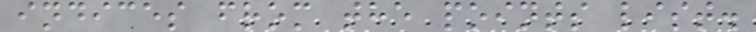indices from the points list.
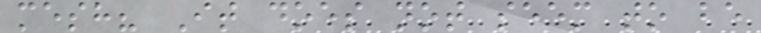mesh? It does not seem to be
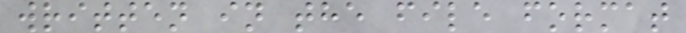written in the file format
